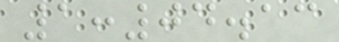1:04.13
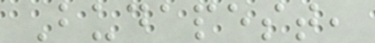Budapest,
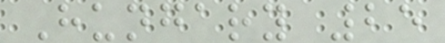Hungary 25
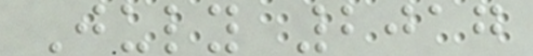July 2017
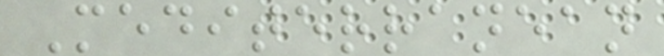Mediterranean
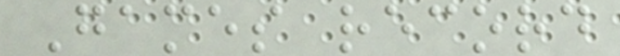Games record
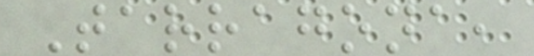Tarragona,
